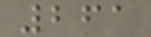261
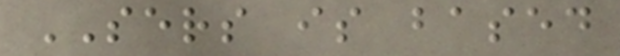SERS is based
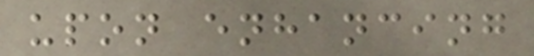upon enhancing
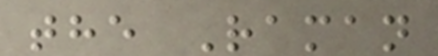the Raman
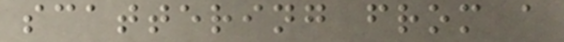scattering from a
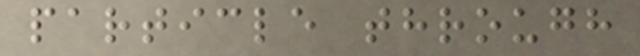particle through
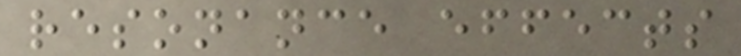resonance effects
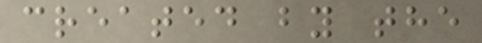created by the
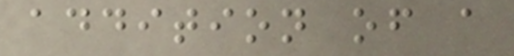addition of a
